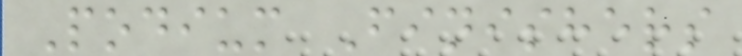Podium Finishers
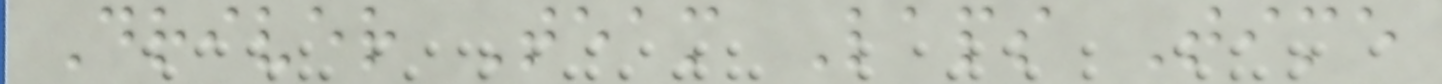Driver Team Laps Time
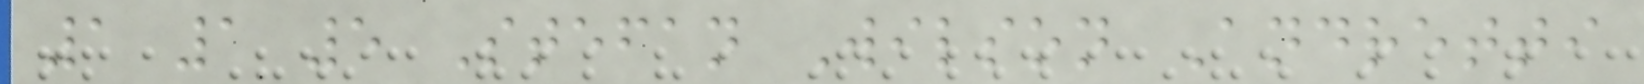1 1 5 Stefan Wilson Andretti
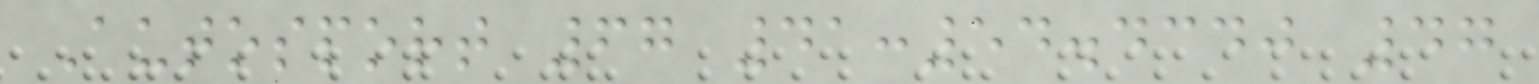Autosport 67 41:54.4340 47
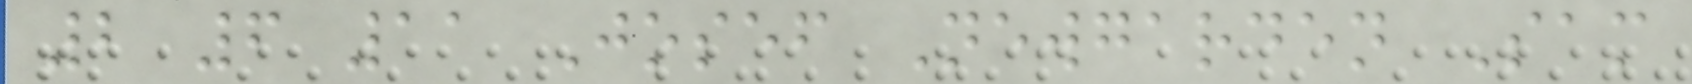2 6 11 Josef Newgarden Sam
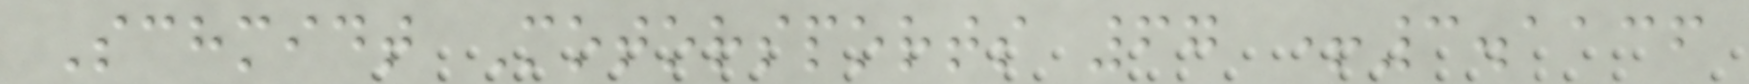Schmidt Motorsports 67 +3.1136
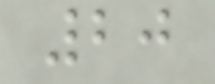20
